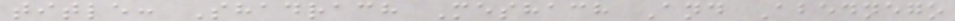title: Shadrach Meshach And Abednego
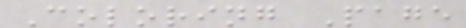Coloring Page
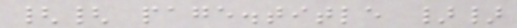{{ page.title }}
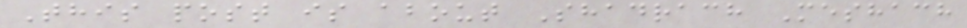This post is about Shadrach Meshach
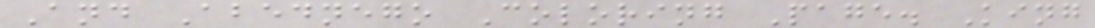And Abednego Coloring Page. King
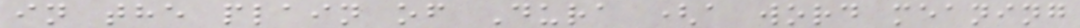in the plain of Dura (a word meaning
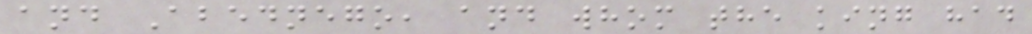and Abednego, and whom the king had
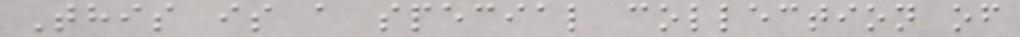This is a special collection of
